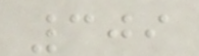309
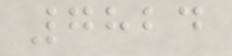7824
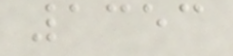1353
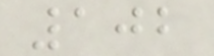102
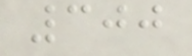300
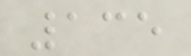135
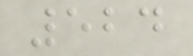524
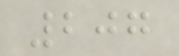207
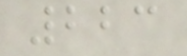223
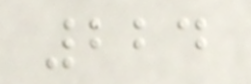224
